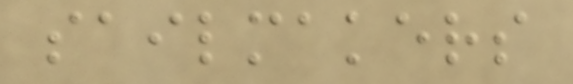sailmakers
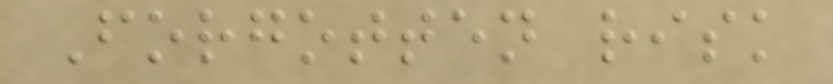Forgotten risk
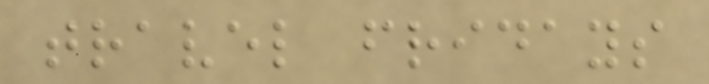travel fridays
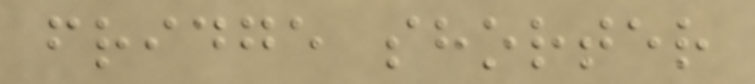fridge shorter
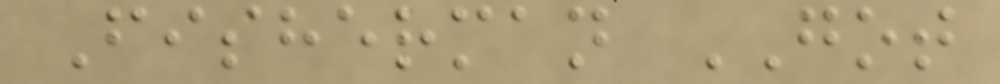Fisherman GOT
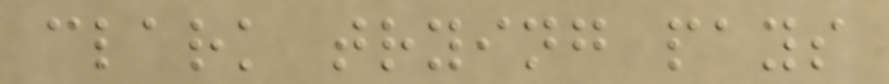clark trying pays
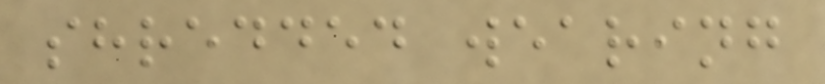shredded wearing
